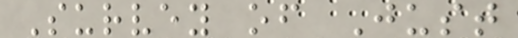Survey of Just
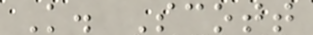K. Scott
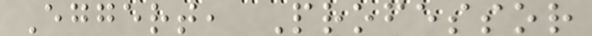Eggert, Professor
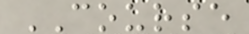COURSE
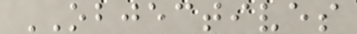OBJECTIVES
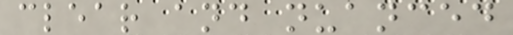clear and nuanced
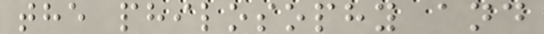the philosophy and
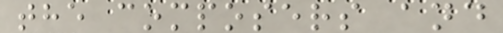the composers and
